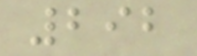292
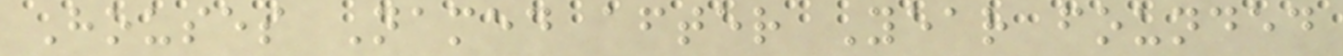Houses Named after Year founded
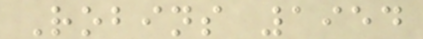Robins 1954
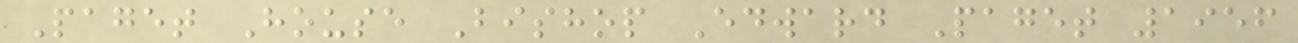Paget House Bishop Edward Paget 1956
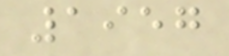1957
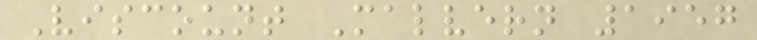Viscount Malvern 1957
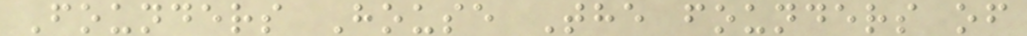Founders House The founders of
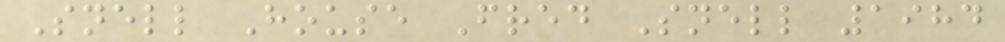Snell House Fred Snell 1984
